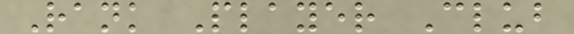Rank Player Club
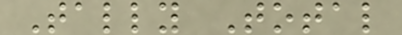Tally Total
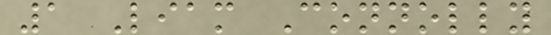1 Liam Connolly
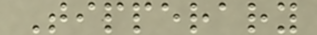Tipperary
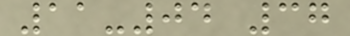11-04 37
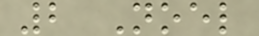2 Noel
